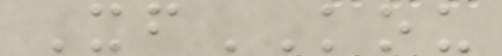XfKOU
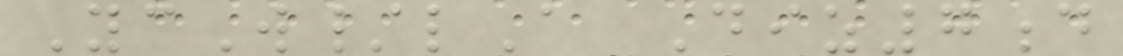YcW/lA Diz7d
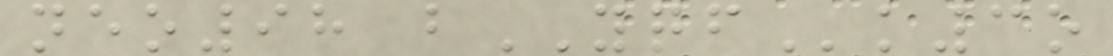neo98 bYQFk3o
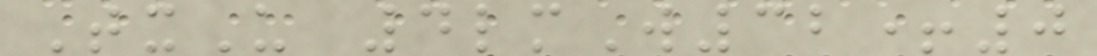TxU 4lmW32+0
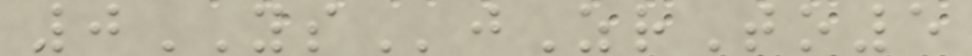0YSjZrTo5
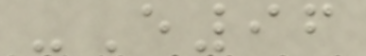-E96
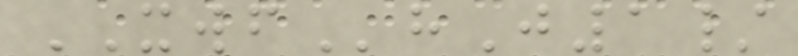XWFhJ1/
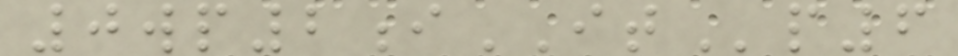0wp2iITp6
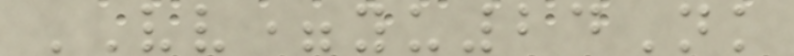VV=yu24Nk
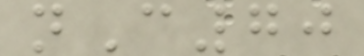nC70
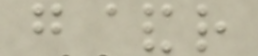g&r
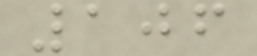106
